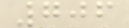706
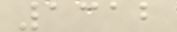1312
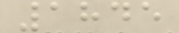1845
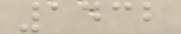1432
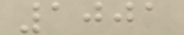1001
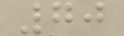70
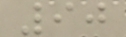90
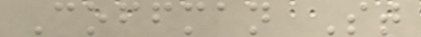Coffman St
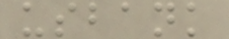usbank
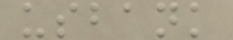usbank
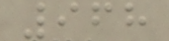968
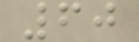60
